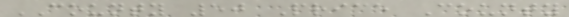COUNTY 50 Price County
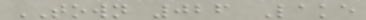TOWN 026 Lake
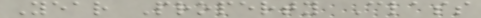Year Property Class
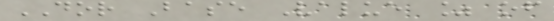DOR Base Value % of
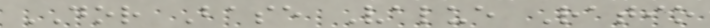DOR Base Value Ratio
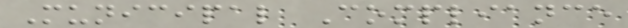Municipal Compliance
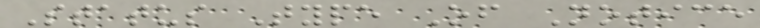Status Type Of Notice
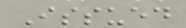Issued
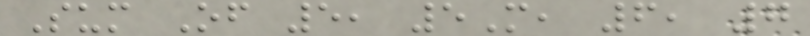Sum Of 5, 5M, 6, 7
